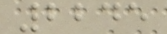2245
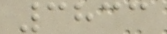3833
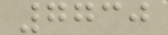7730
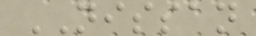NISSAN
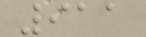911
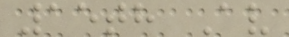15th Av
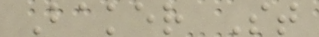Baker St
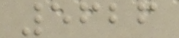5626
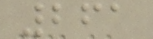261
